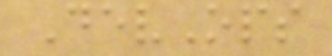DevOps
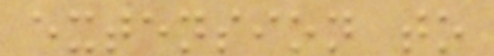extension to
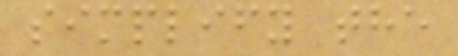simplify the
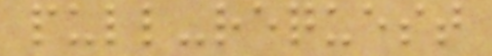pull-request
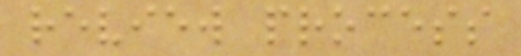review process
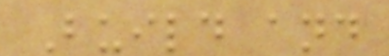Build and
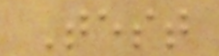Test
